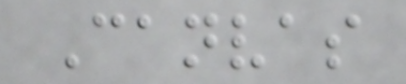Canvas
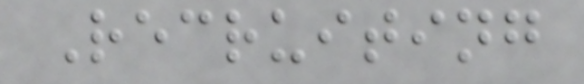Recruiting
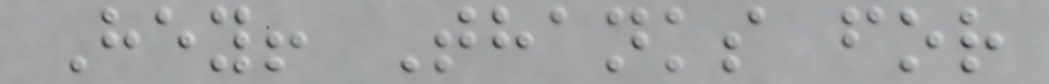Hey! Thanks for
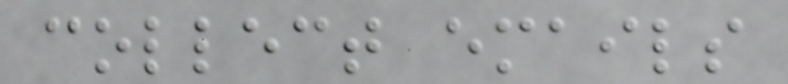collect emails
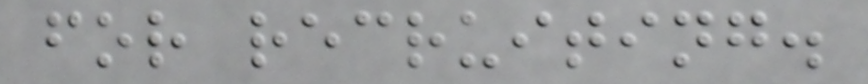for recruiting.
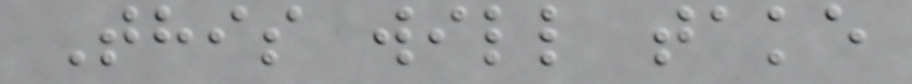This will take
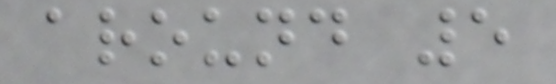around 5
